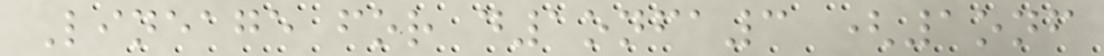Lineage for d1onfa3 (1onf
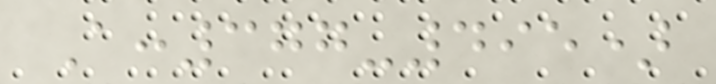A:377-495)
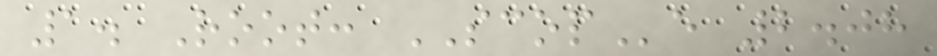1. Root: SCOPe 2.08
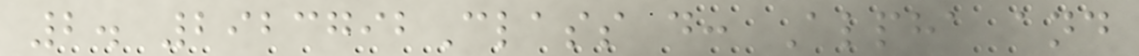2. 2923792Class d: Alpha and
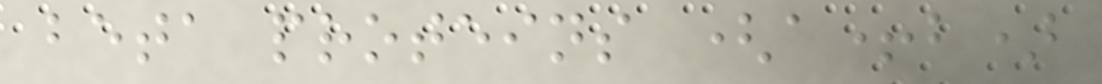beta proteins (a+b)
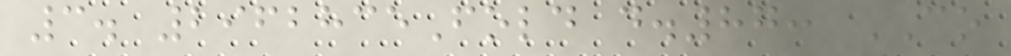3. 2962835Fold d.87: CO
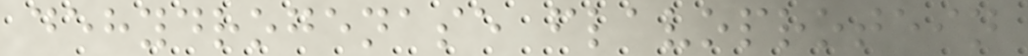dehydrogenase flavoprotein
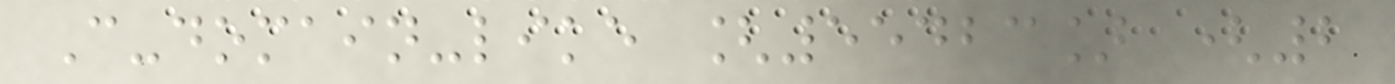C-domain-like [55423] (2
